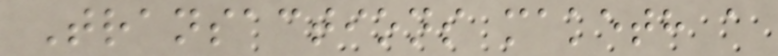Transactions maketh a
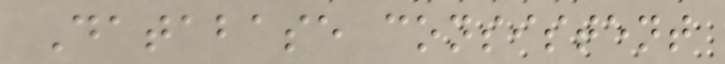Database consistent
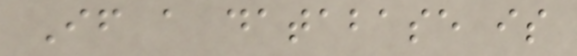If a database is
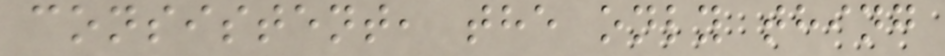consistent, the only thing
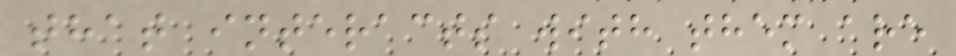that interacts with them are
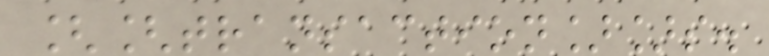[[transaction]]s.
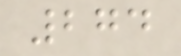274
